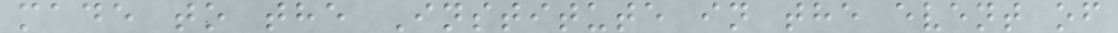made to the Institute in the event of
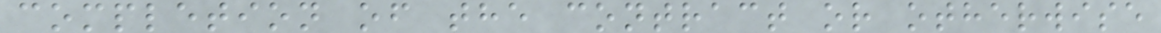completion of the contract or otherwise
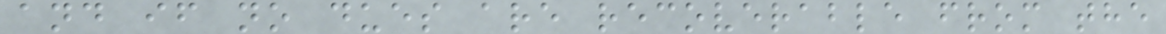and if no dues are recoverable from the
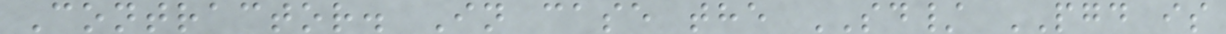Contractor. In case the SD/ PGD is
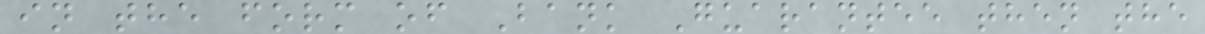in the form of Bank Guarantee then the
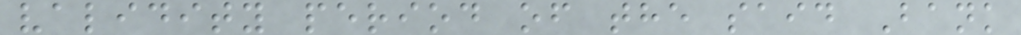validity period of the said Bank
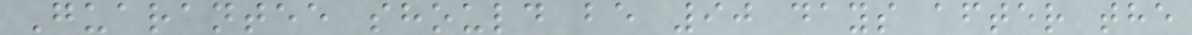Guarantee should be 90 days after the
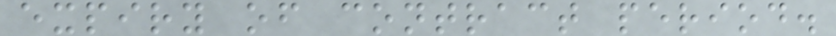expiry of contract period.
